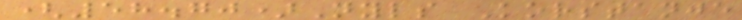(58.70)Nyls Korstanje
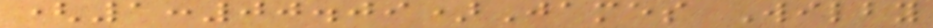(1:00.09)James Wilby
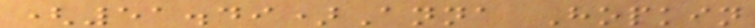(51.49)Anna Hopkin
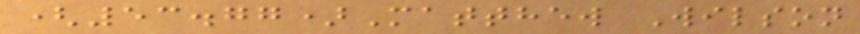(53.77)Matthew Wilson
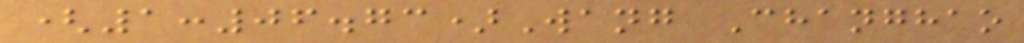(1:06.73)Wang Changhao
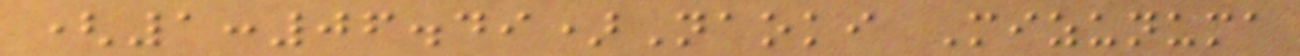(1:06.49)Naoki Mizunuma
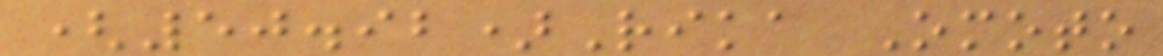(50.92)Rika Omoto
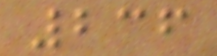236
